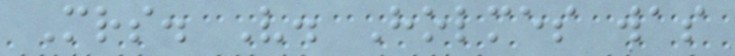Mrs. V. Holmes was
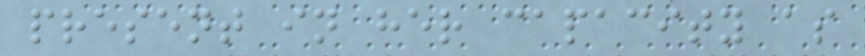present in her capacity as
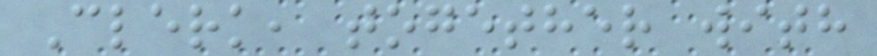Clerk, together with
